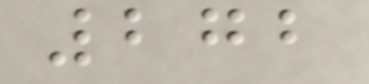272
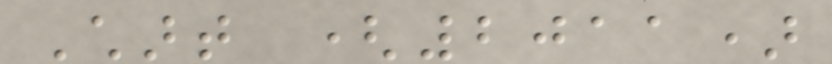Chart (2011)
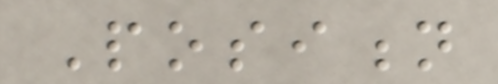Position
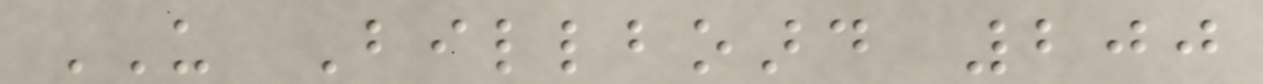US Billboard 200
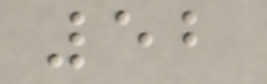52
